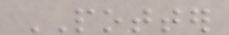POTTER
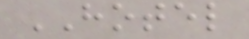HOTEL
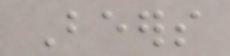Beers
